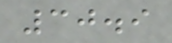30.9
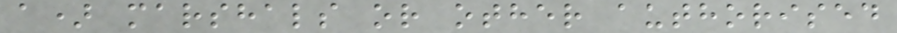a) marshals or other authorised
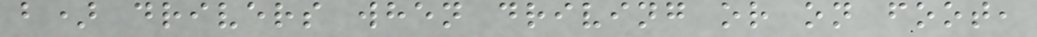b) drivers when driving or on foot,
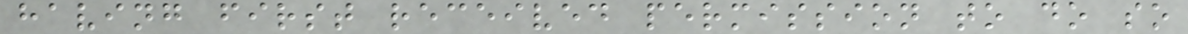having first received permission to do so
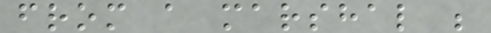from a marshal ;
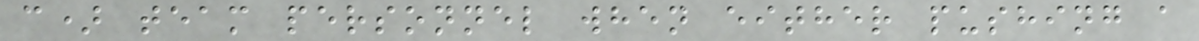c) team personnel when either pushing a
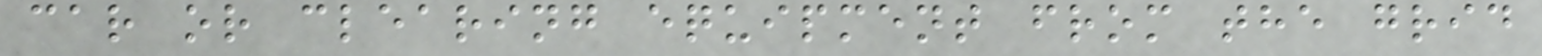car or clearing equipment from the grid
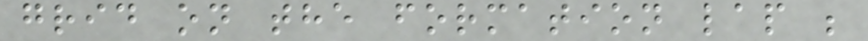grid on the formation lap ;
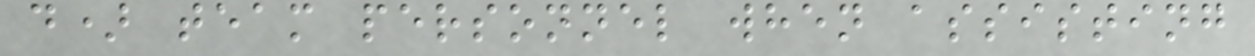d) team personnel when assisting
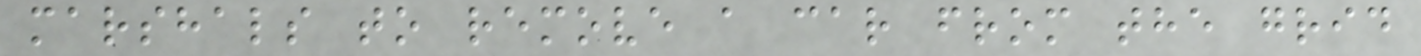marshals to remove a car from the grid
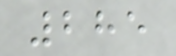285
